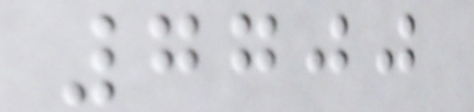7700
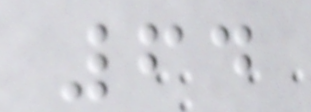64
